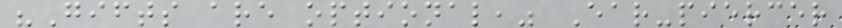"Gifts are optional," Ear-piercer
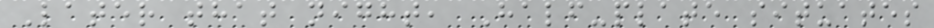Later that night, Half-plate situates
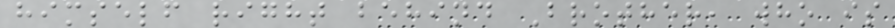himself right behind Brother, who is
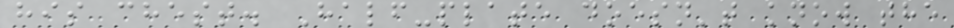his chest. Half-plate doesn't know the
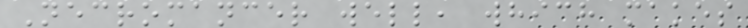Necromancer well, which makes
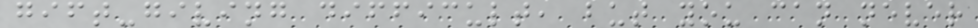gift-giving difficult, but you can never
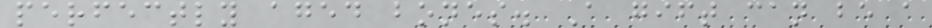perfectly aged bones. A gift can be a
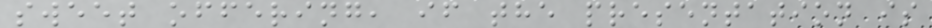sweet offering, if the presentation is
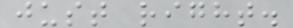just right.
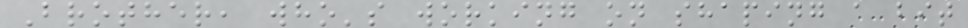Brother, who's working on shaping a bit
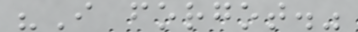"I forgot."
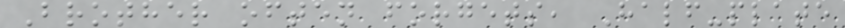Brother often forgets, Half-plate
